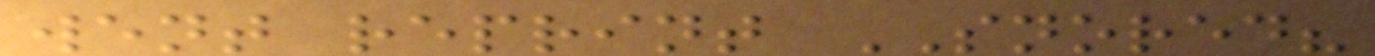went reprint SNORED?
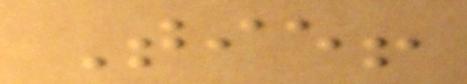Tie!
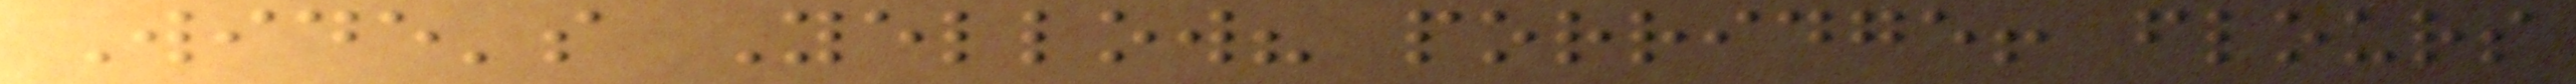Wide's Yellow? porridge! flours
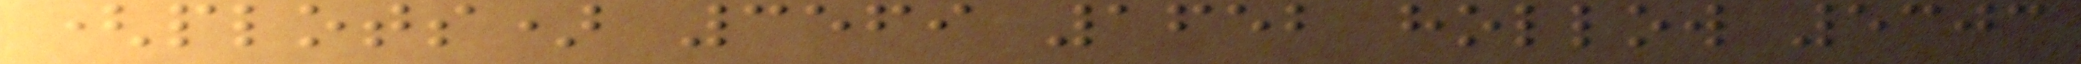(plots) 3569 1652 hollow 5303
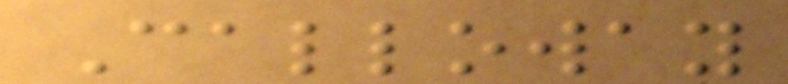Calloway
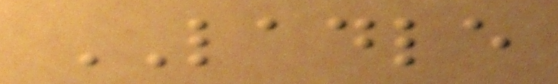LADLE
